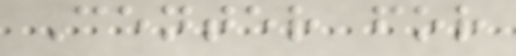Center for
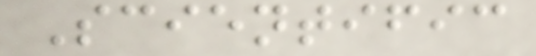Scientific
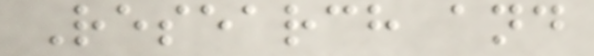Research and
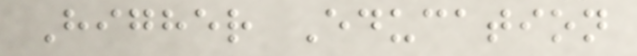Higher Education
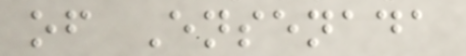of Ensenada
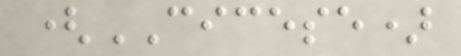(CICESE)
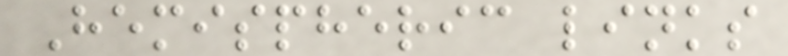Hemispheric links
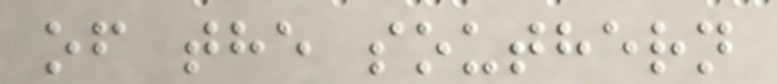of the southern
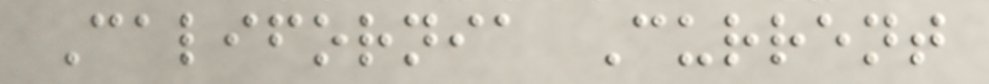California Current
